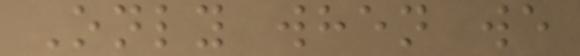Only when we
